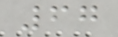67
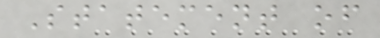Statement of
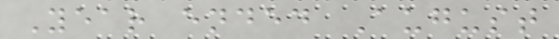Year ended August
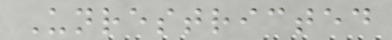Unrestricted
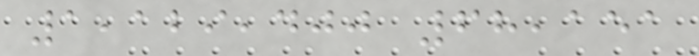1,129,400 68,151
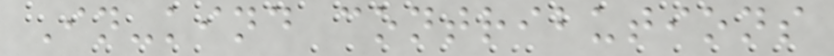In-kind contributions
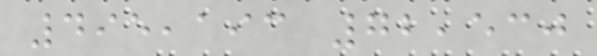495,193 72,530
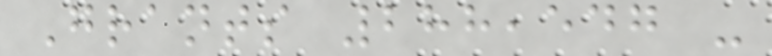Grants 288,547 -
